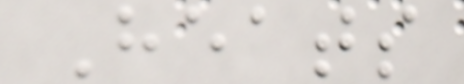Heats
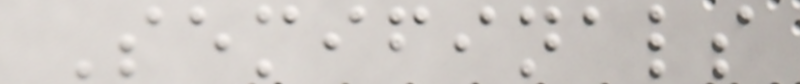Semifinals
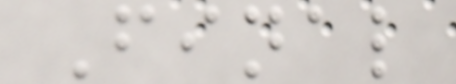Final
